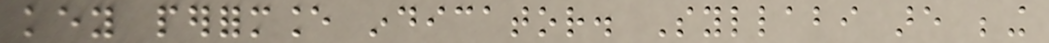key performance indicator. Syllabi are being
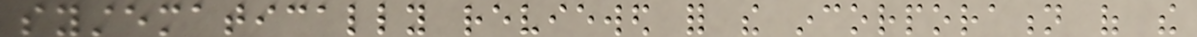systematically reviewed for the incorporation of the
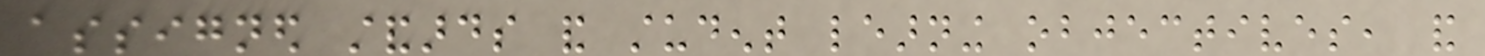assigned standards and student learning objectives, and
